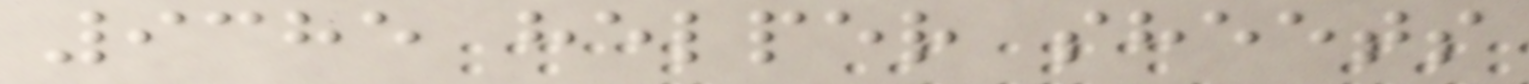9385 helper sheets
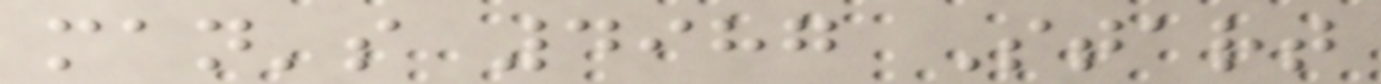man's 4987 Start
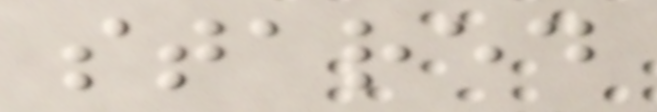stared
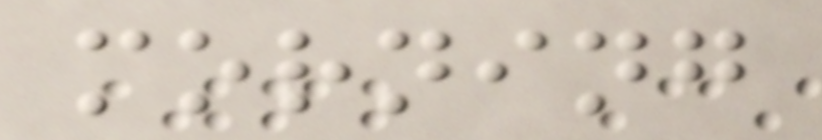morning
